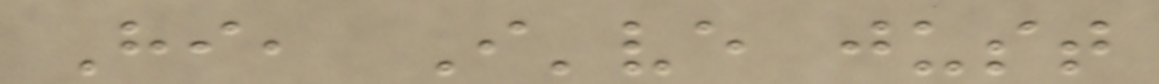Hi, I've just
